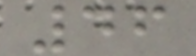46
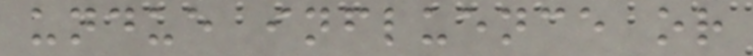undue influence or
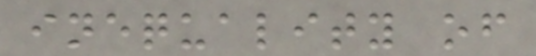inequality of
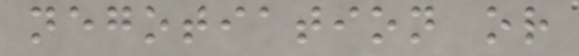negotiation or
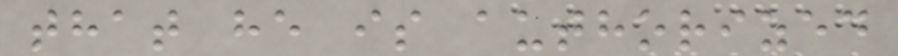that he is authorized
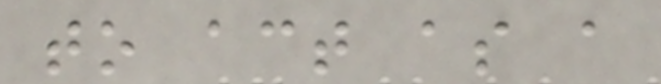to act as a
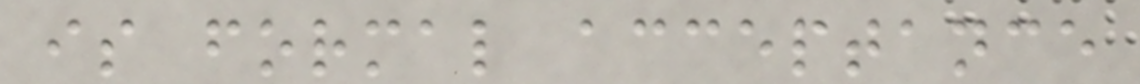is formal acceptance
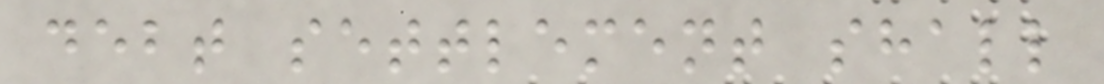debt settlement shall
